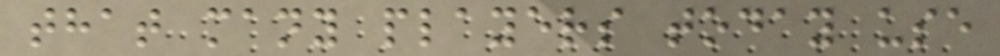that many players today use
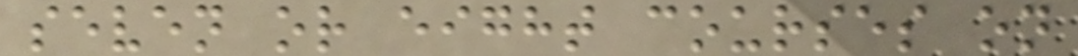seven or eight courses on
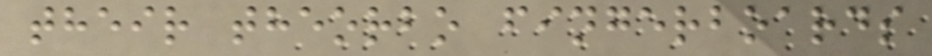their theorbo fingerboards
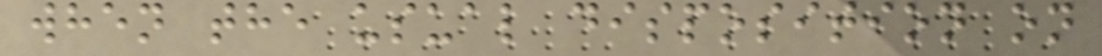when the usual disposition on
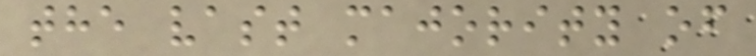the vast majority of
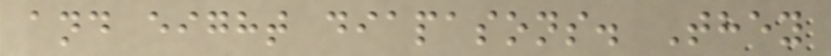and eight diapasons. They
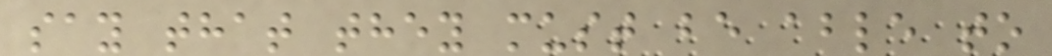say that they must be able to
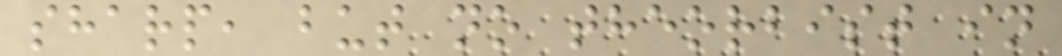sharp, but no theorbist in
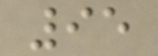95
